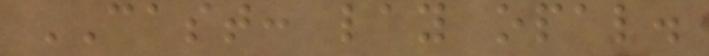CAST: lay opal.
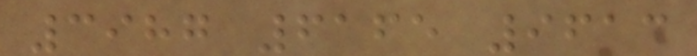3987 6165 9613
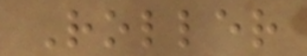Roller
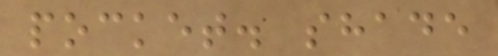pocket. shade
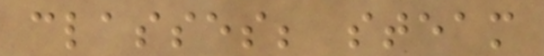classes; steam
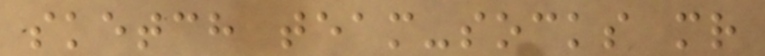sketch team-socks mr
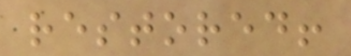restored!
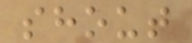shout
